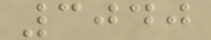3040
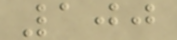100
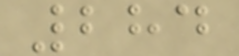284
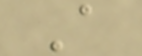A
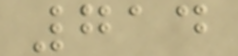714
